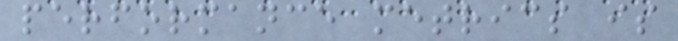performance metrics is
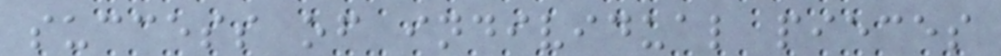success of individual pieces
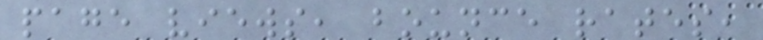page views, bounce rates,
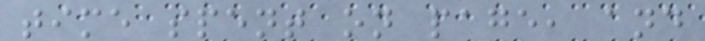time spent on page, and
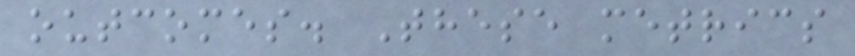outcomes. These metrics
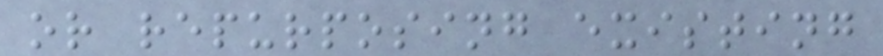or repurposing existing
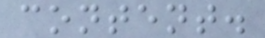content.
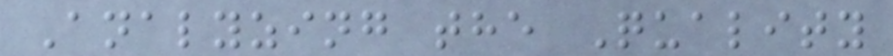Analyzing the Quality
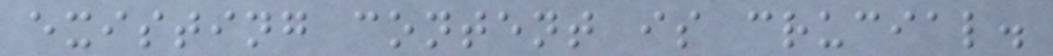existing content is crucial.
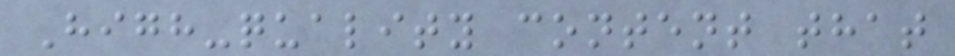High-quality content that
